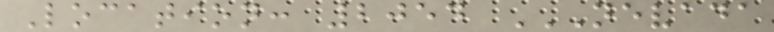Location: 2054 NEVADA
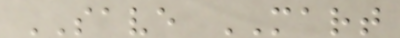SAVE MART
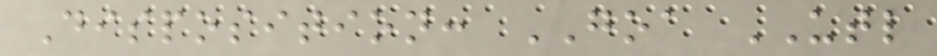Disposition: GOA UTL
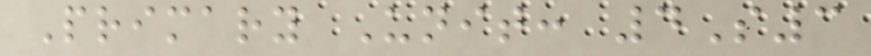Primary Unit: 4S3
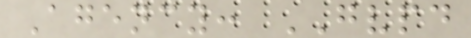Agency: GVPD
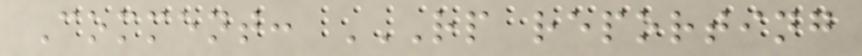Comment: RP REPORTING
